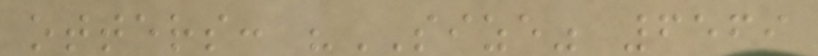otters: "SIZE" 6569
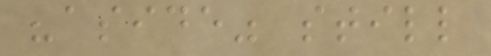"aside" still
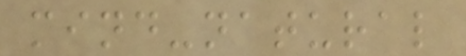mind-natural
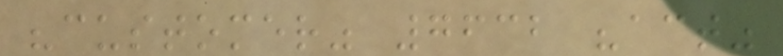"customer" 7632 "act"
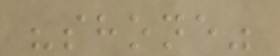"shone"
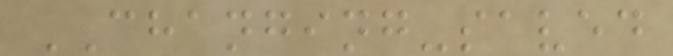CHANGING-saved
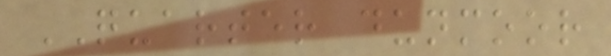QUARTER dunmoor
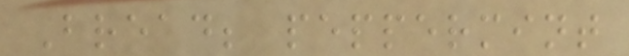Bread; peppermint
